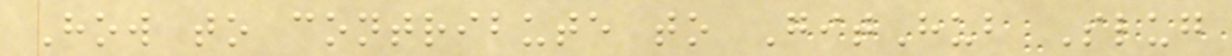How to contribute to GitHub Slug
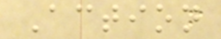Action
